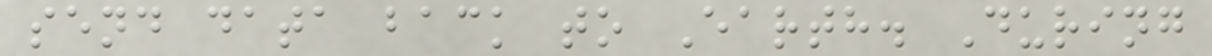send data back to Earth. During
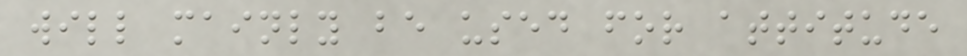will mainly be used for attitude
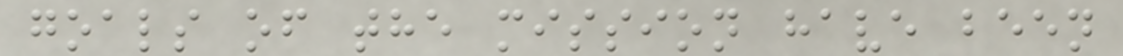goals of the mission have been
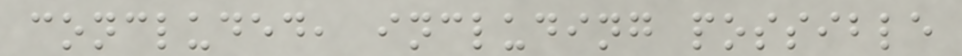concluded, including possible
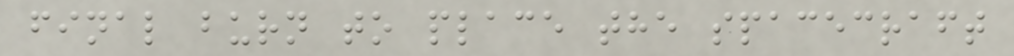final burn to place the spacecraft
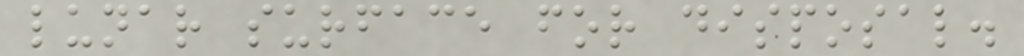lunar surface for disposal.
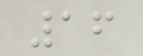16
